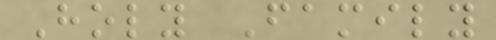Holy Family
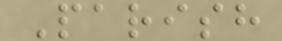Parish
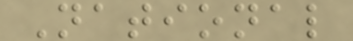National
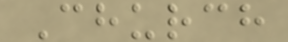Church
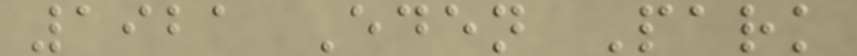1921 Eden Park
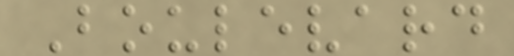Boulevard
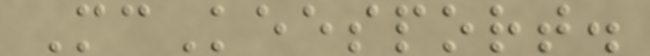McKeesport.
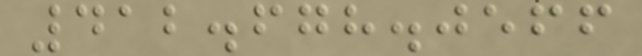412.678.0566
